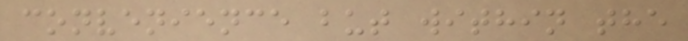convenience but within the
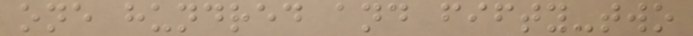one hundred and fifty-two
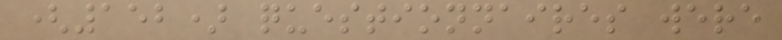(152) questionnaires were
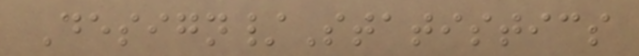Design/Statistics
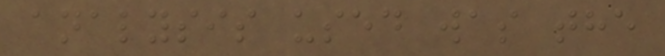analysis used was the
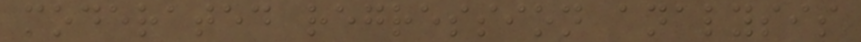moderated regression analysis
